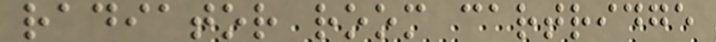radiator room cartridge
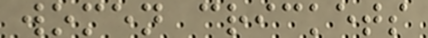women crickets
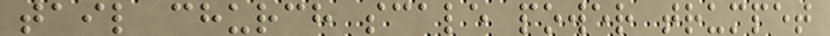tail church scale power trumpet
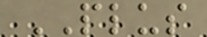PLUS
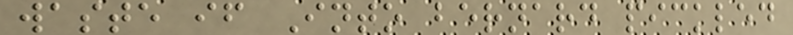waste if Into bernard pickled
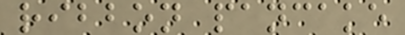ribbon pancake
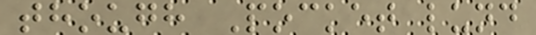though Pocket lund
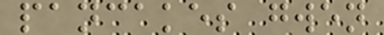pancakes gwen
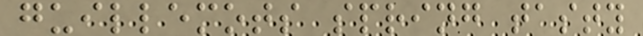guillemots spring tasty
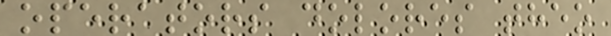operators dolores theo
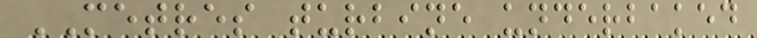METRES turbine underbaked
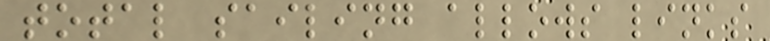total sailing allows links
